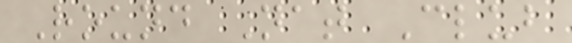Round Nat Club
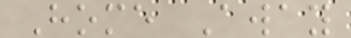Home Away
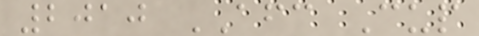2010 AFC Cup
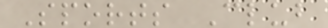Sports Club
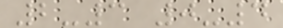2-3 0-4
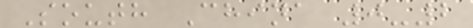South China 0-2
